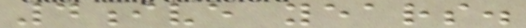4ive years.
